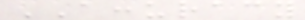ACCURACY
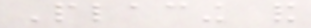Placing and
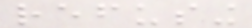refusing
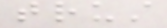trust
